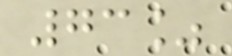73%
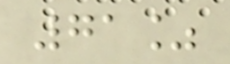71%
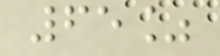65%
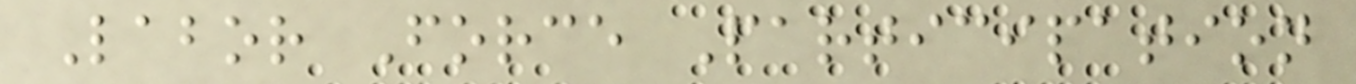Labor Force Participation
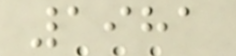1981
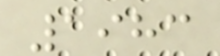1983
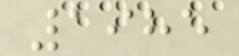1985
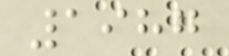1987
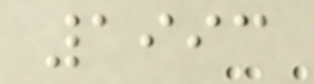1993
